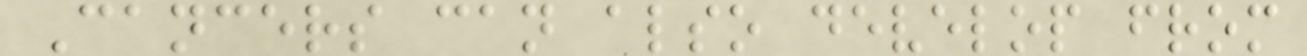Cancers can also develop from
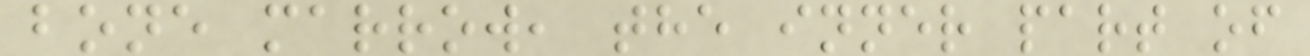bone marrow, the inner part of
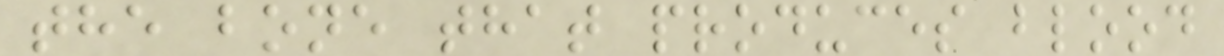the bone that produces blood
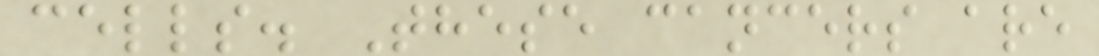cells. These cancers are
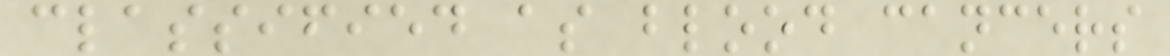classified as blood cancers
